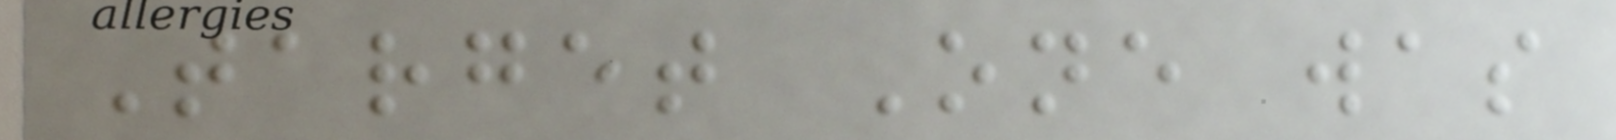Target One was
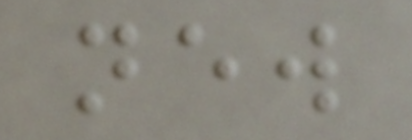new
